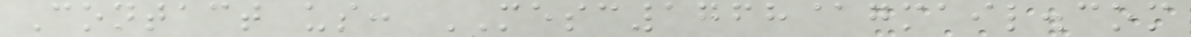Contact us: MESC1768@gmail.com
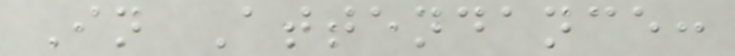In Attendance:
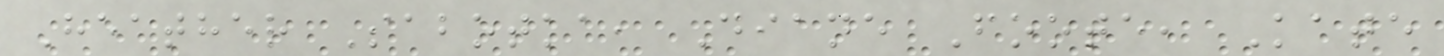Heather Sabotka, Diane Foote, Kate
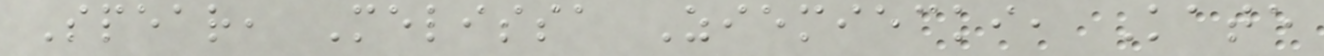Spear, Melissa Ziemiecki, Kate
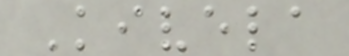Kivela
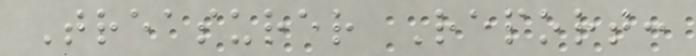Treasurer Report:
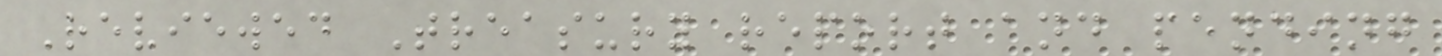Reviewed Treasury report and pending
